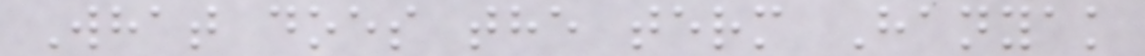What does the term Hanyak
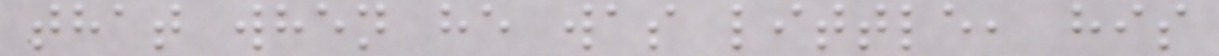that when he was little, his
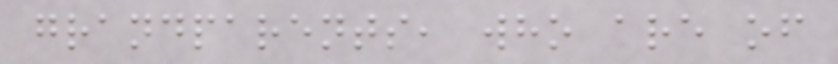grandparents, who are of
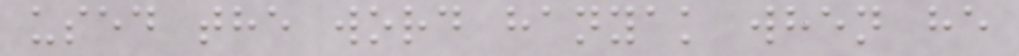used the word hanyak when he
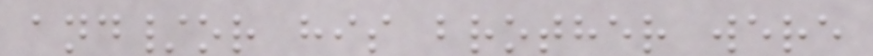and/or his brother were
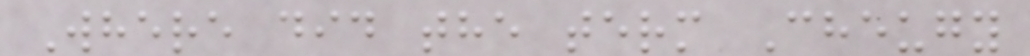Where did the term Cheugy
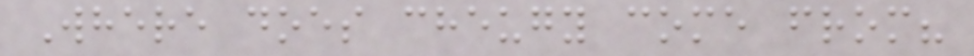Where does cheugy come from?
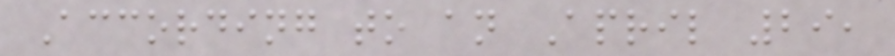According to an April 29,
